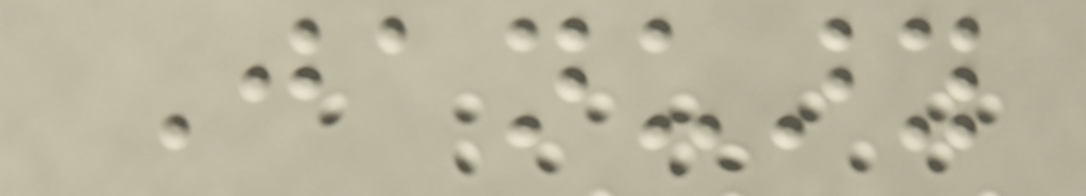January
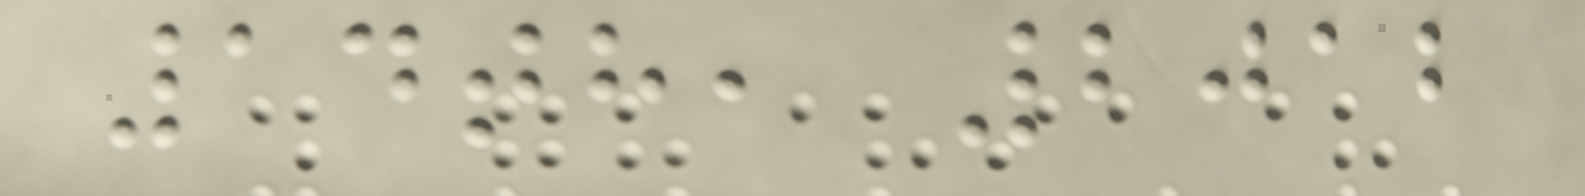14th, 2012
